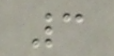3
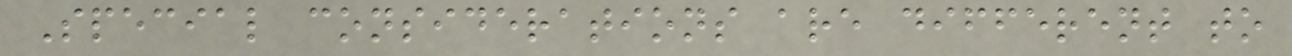Special considerations are different to
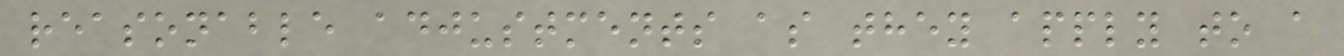reasonable adjustments as they apply to a
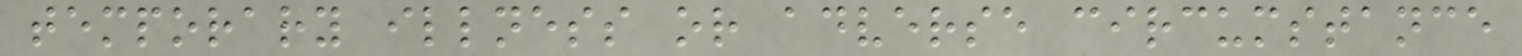temporary illness or adverse circumstance
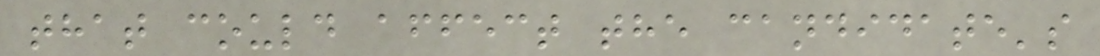that could affect the candidate's
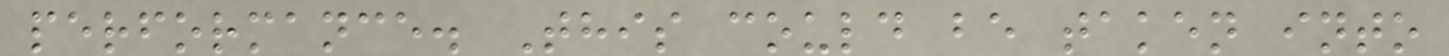performance. This could be taken into
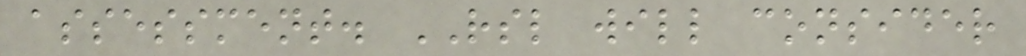assessment. RSL will consider
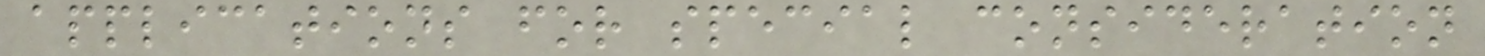applications for special consideration
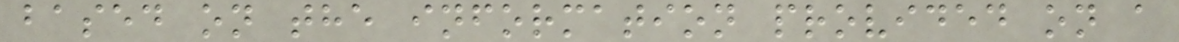based on the information provided on a
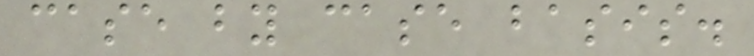case by case basis.
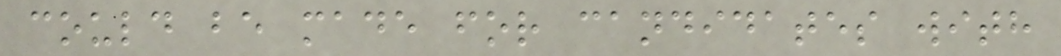could be made for candidates with
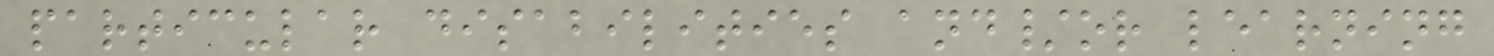particular disabilities and/or learning
